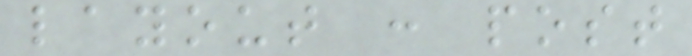layout : post
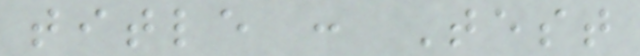title : Test
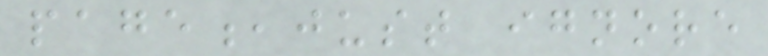page,just ignore
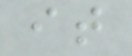it
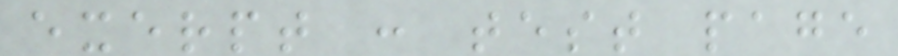exerpt : test page
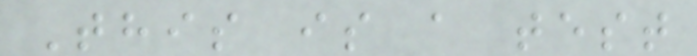This is a test
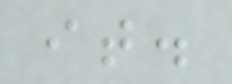it.
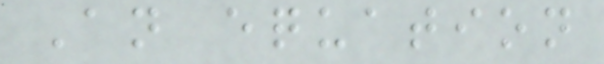An equation
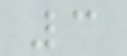3
